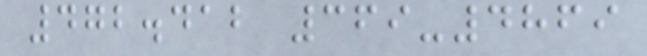472.412 369-4869
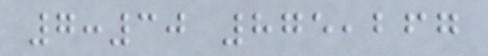7:30 875,267
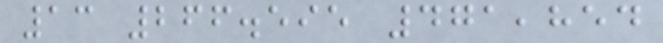13 266.595 471,854
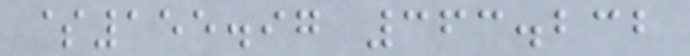$155.97 363.232
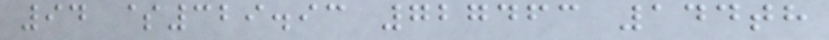94 $329.93 727463 144th
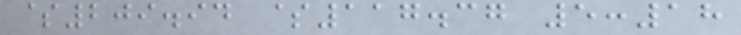$209.94 $117.37 5:18
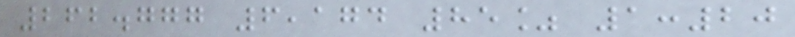262.777 6,174 85% 1:20
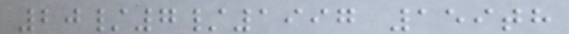20/7/1997 159th
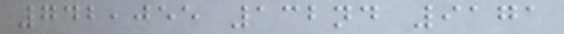742,055 132nd 9171
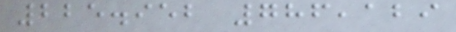225.952 786,129
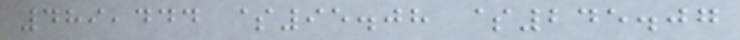489,444 $95.08 $245.07
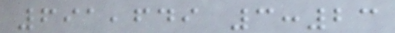691,649 3:23
